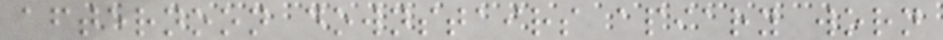afternoon downstairs apiary worn
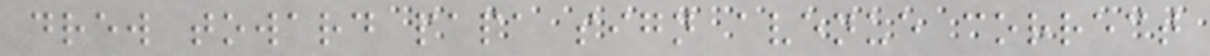drew toward papa sign avenue correct
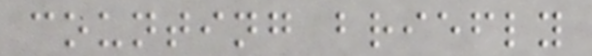counting briefly
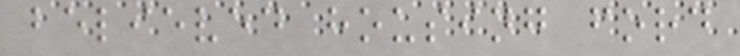believed housing ford
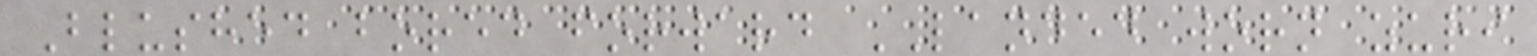Blushed bored forward LANDED worn zuri
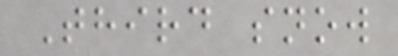Third snow
